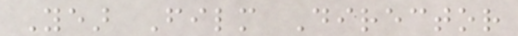Year Film Director
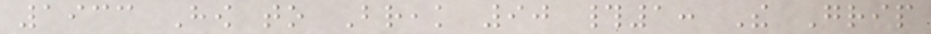1933 How to Break 90 #1: The Grip
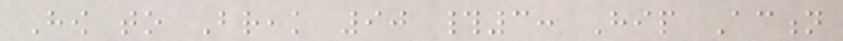How to Break 90 #3: Hip Action
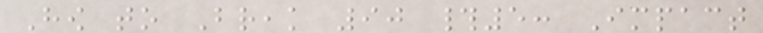How to Break 90 #5: Impact
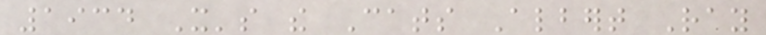1934 It's the Cats Albert Ray
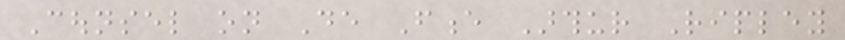Counsel on De Fence Arthur Ripley
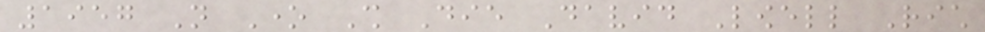1957 Not One Shall Die David Lowell Rich
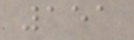151
